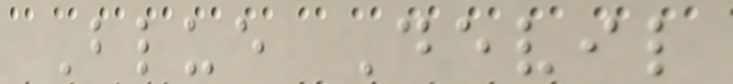Blue Devil
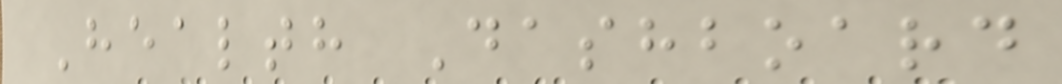Health Dashboard
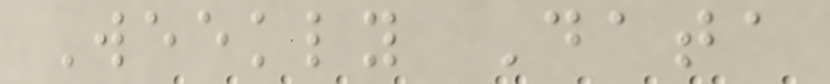Weekly Data
